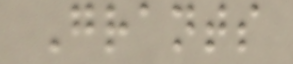Grants
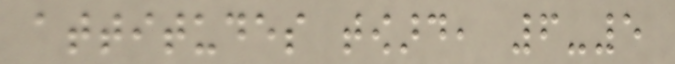attitudes toward, 6-5
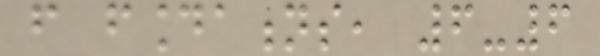from foundations, 6-6
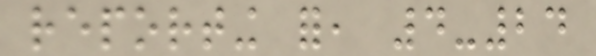reporting for, 4-24
